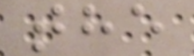the
